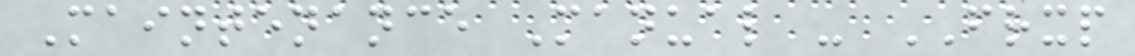Maintenance Manual - FRXP
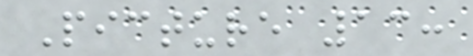Picture 13:
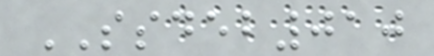SSDEB010
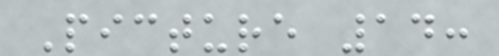Picture 14:
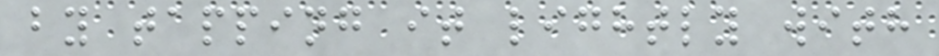by tapping it lightly with
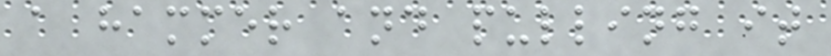a hammer and pulling it
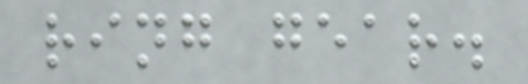ring gear.
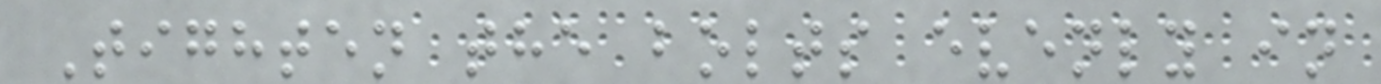Tighten the bolts evenly in
